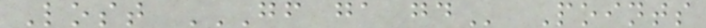Lost GF GA GD Points
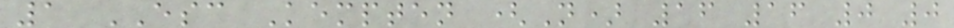1 ESC Kempten (N) 16 16 0 0
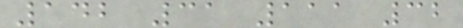142 31 111 32
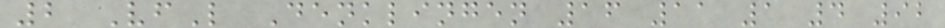2 VfL Denklingen 16 11 1 4 92
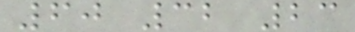60 32 23
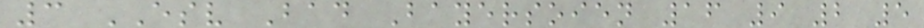3 ESV Bad Bayersoien 16 9 2 5
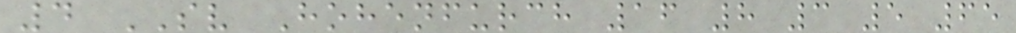4 SV Hohenfurch 16 8 3 5 65
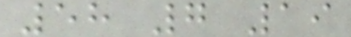58 7 19
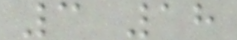3 18
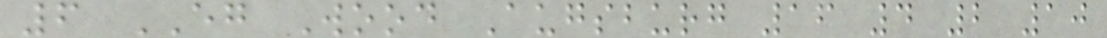6 EG Wood Augsburg 16 4 2 10
